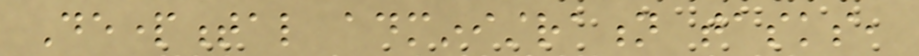Departmental administration tasks,
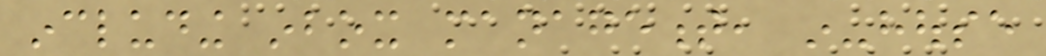including inbox management, in-house
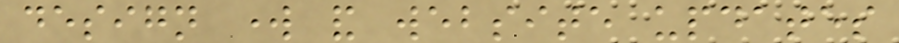design work and website updates
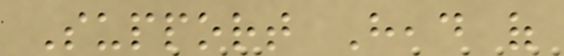Support Head of
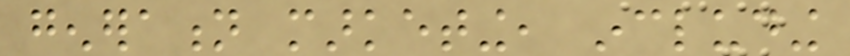generation marketing, including
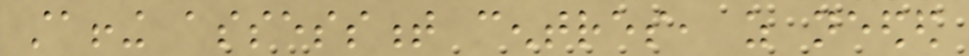staffing assessment centres, as needed
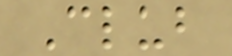Club
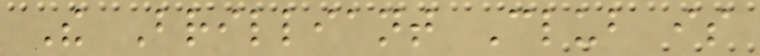The Brilliant Club is
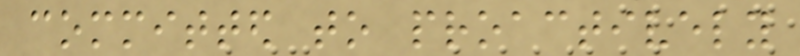committed to proactively
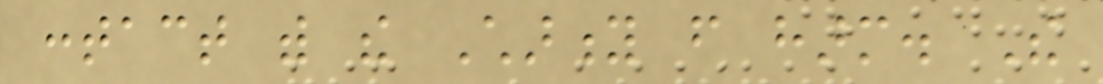contact with the Charity from harm. The
